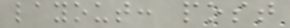layout: post
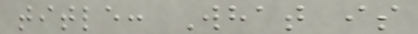title: What is
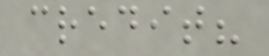credit?
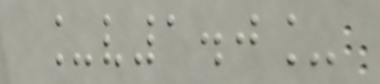_v1.0_
